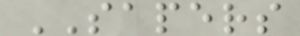SAPERS
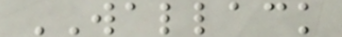WALLACK
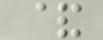&
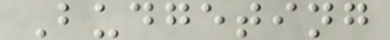Budgeting
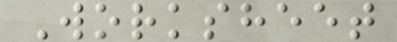Worksheet
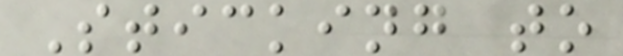Sticking to
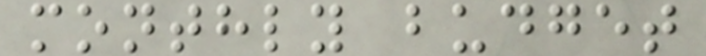monthly budget
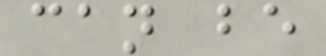can be
